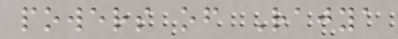powers of Rajya
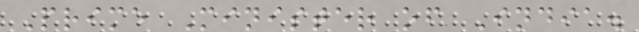Prime Minister of India.
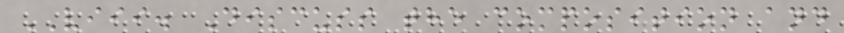VIII. Discuss the composition and
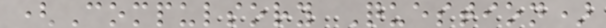(Compulsory Question)
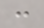:
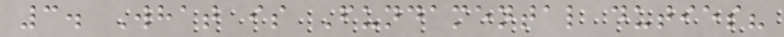3. What is Fundamental duties?
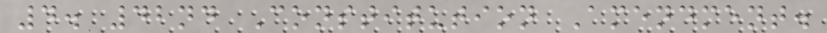4. 42nd Constitution Amendment.
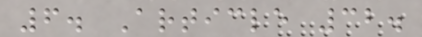6. Article 32.
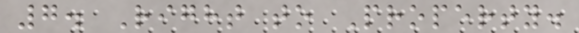7. Right to Property.
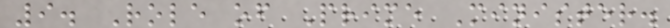9. Role of Prime Minister.
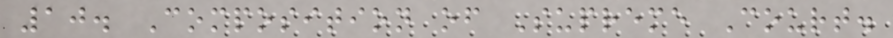10. Composition of Supreme Court.
